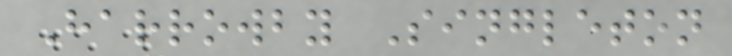Harrowby Singleton
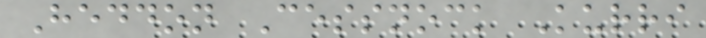Heddon Cessnock Kurri
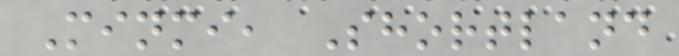Minmi, Shortland
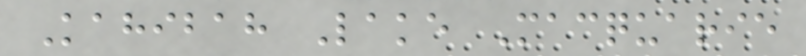Kahibah Lake Macquarie
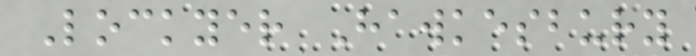Lockyer Hawkesbury
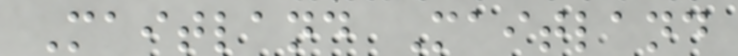Maitland Maitland
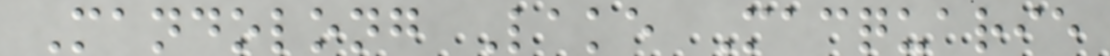Mandolong Lake Macquarie
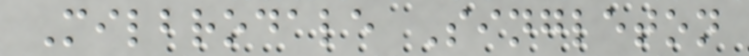Milbrodale Singleton
